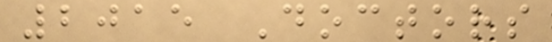2015 Doctors
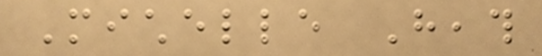Michelle Heath
